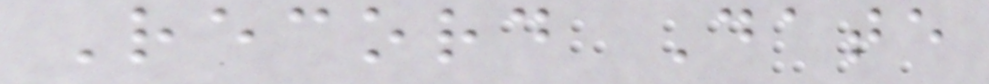Record Date
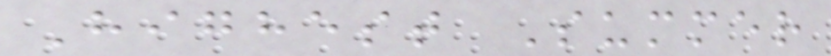Highest Summer
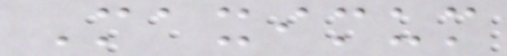Maximum
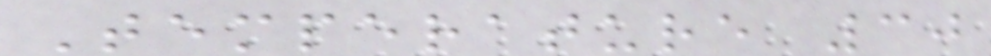Temperature 30
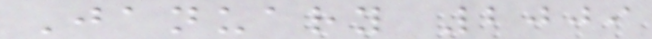January 2009
